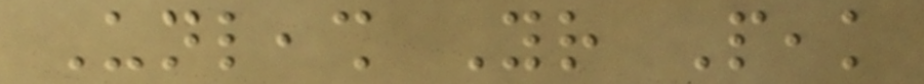Unleash Your Peak
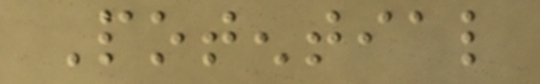Potential
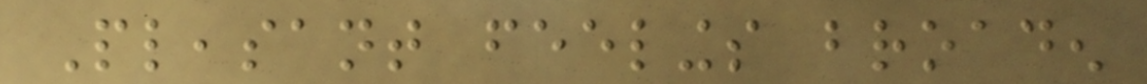Pleasant feelings broaden
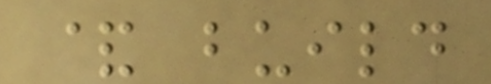& build
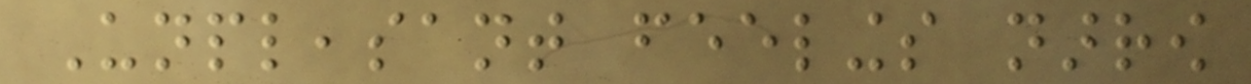Unpleasant feelings narrow
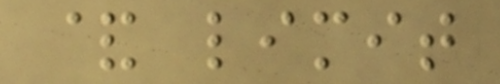& limit
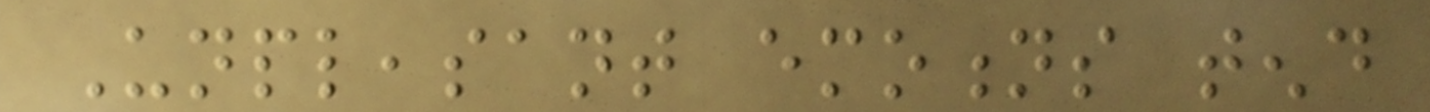Unpleasant emotions tend
